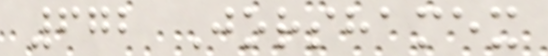672 Jorshamex
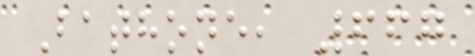Bathone, 667
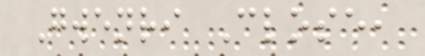Gwenri Close,
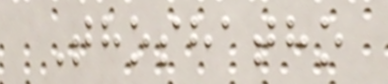Thoshatho
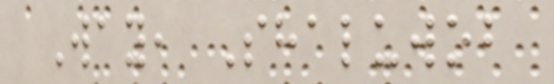Way, Shaluwob
